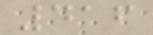416
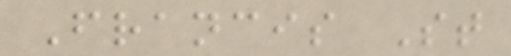Francis St
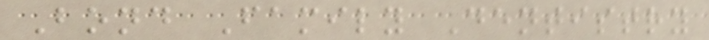Bond Family Dentistry
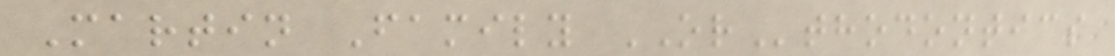Martin Family ORthodontics
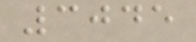3045
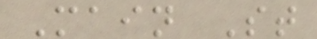Main St
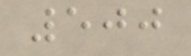500
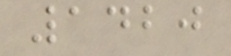1420
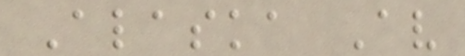Alaska Av
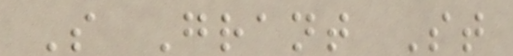S Grant St
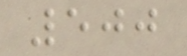500
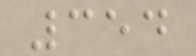354
